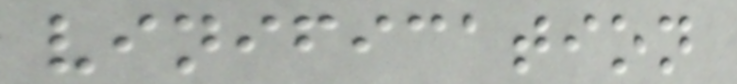vinification
